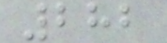282
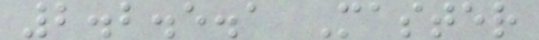2.2.5.1 Master
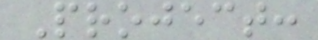Project:
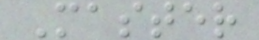Master
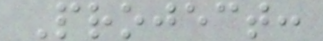Project:
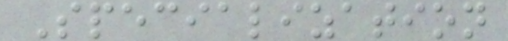Specialization
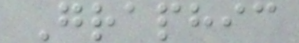Graphic
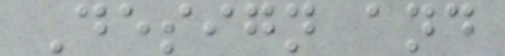Design and
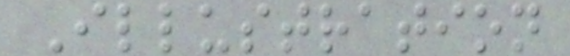Illustration
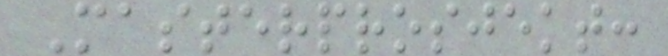Masterprosjekt:
